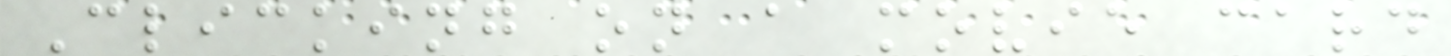Clicking on a movie card
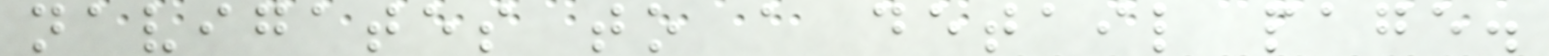navigates to a detail page.
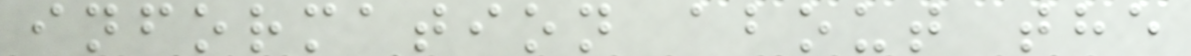information about the
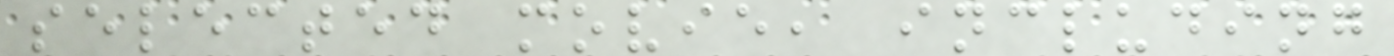selected movie, including
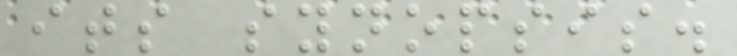its synopsis.
